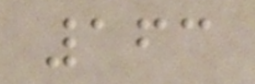163
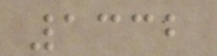1332
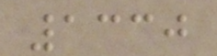1330
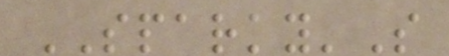SPARKY'S
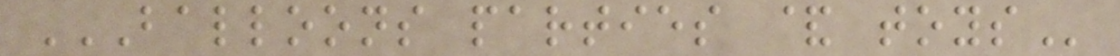BALLOONS PARTIES & TOYS
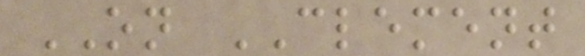ON CLEMENT
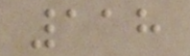118
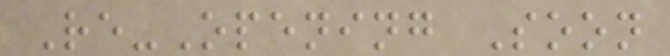Re-Opening Soon
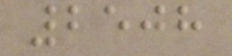2508
